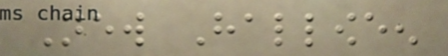New Halloween
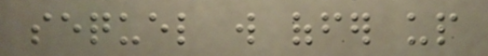sequel will offer up
